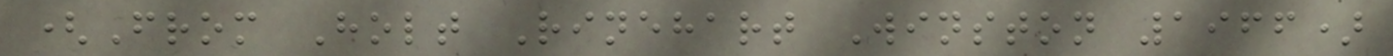(From Holt Rinehart Winston 1966)
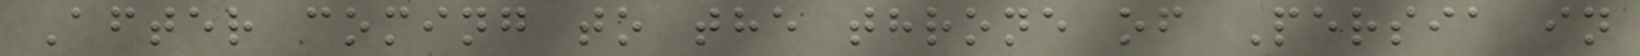After coming to the throne of Persia in
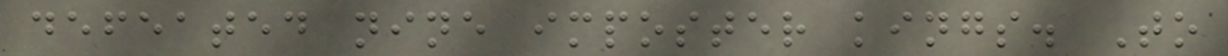defeated nine imposter kings. To
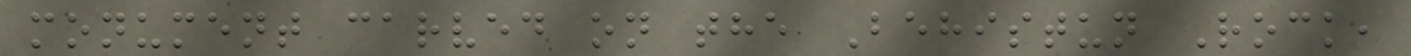monument carved on the Behistun Rock,
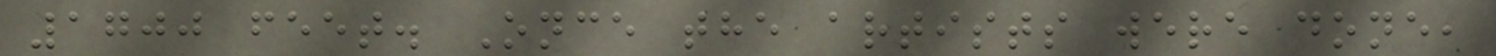1700 feet. Once the artists were done,
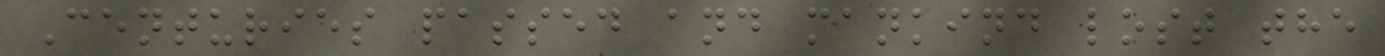Centuries passed and mankind lost the
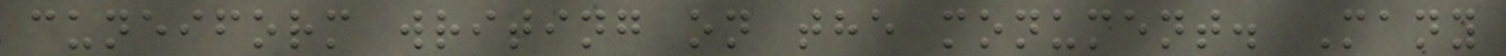cuneiform writing on the monument. Many
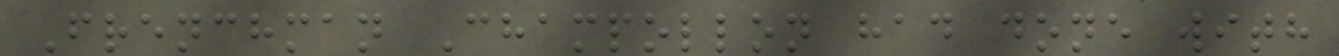Frenchman Champollon had done with
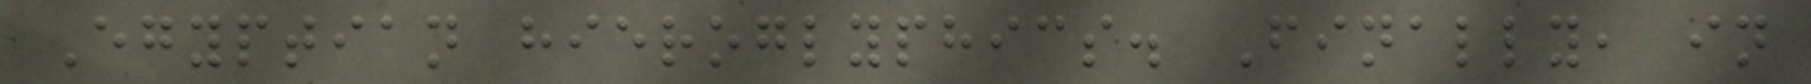Egyptian hieroglyphics. Finally, in
